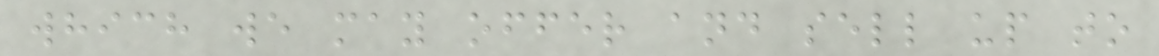which we may offer and sell up to
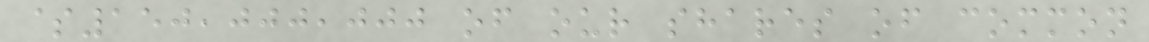$150,000,000 of our shares of common
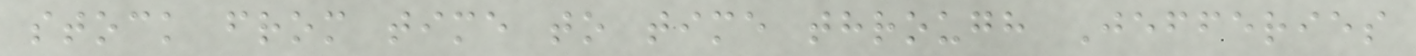stock from time to time through Jefferies
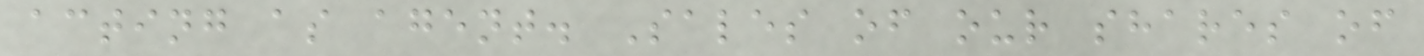acting as agent. Sales of our shares of
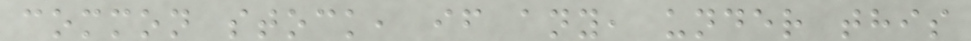common stock, if any, under this
